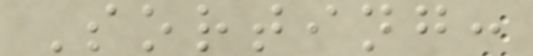Sorting:
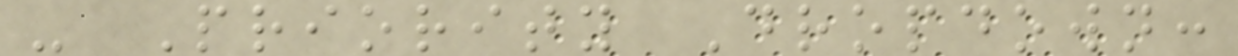- Priority Dropdown:
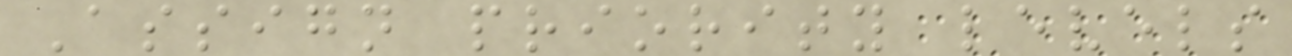Assign priority levels
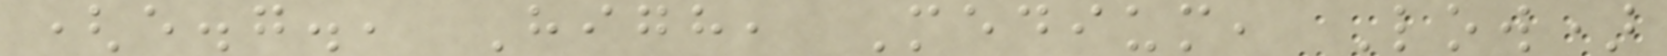(e.g., High, Medium, Low)
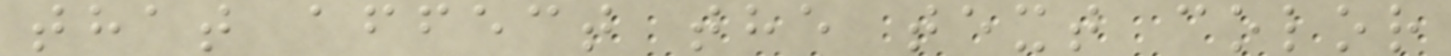that affect the text color
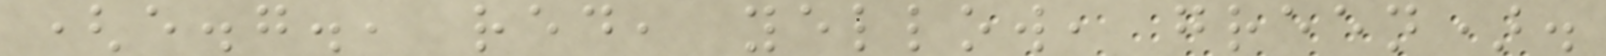(e.g., red, yellow, green).
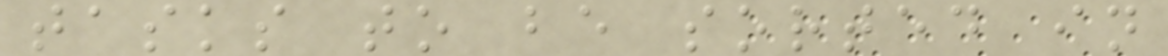tasks to be sorted in
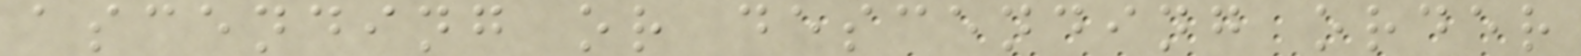ascending or descending order
